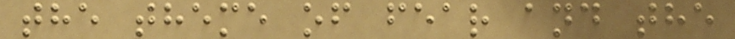the theme of fear and the
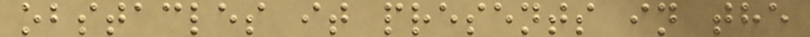obstacles it presents in the
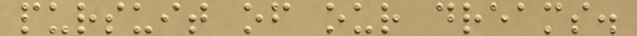pursuit of our dreams.
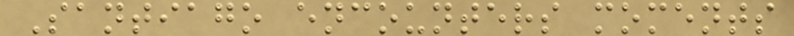Santiago encounters moments
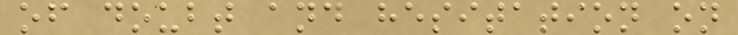of doubt and hesitation on
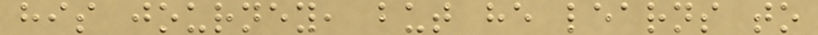his journey, but he learns to
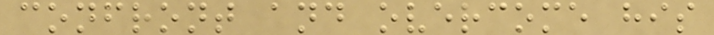confront and overcome his
